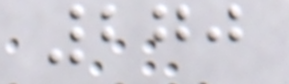270
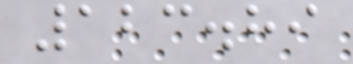123.89
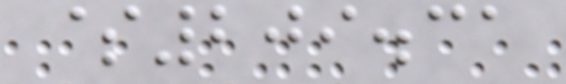$209.31
